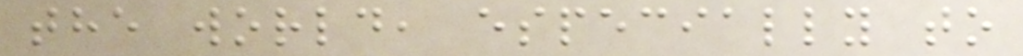the world, especially to
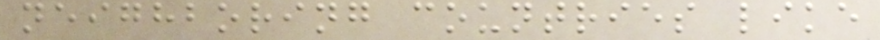neighboring countries like
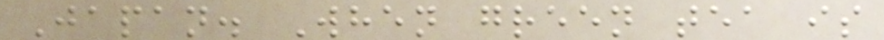Japan. When green tea is
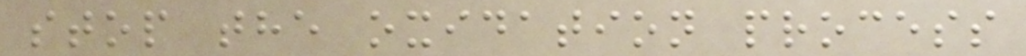stop the oxidation process
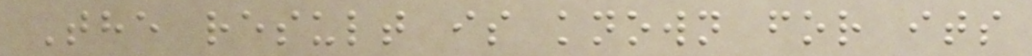The result is known for its
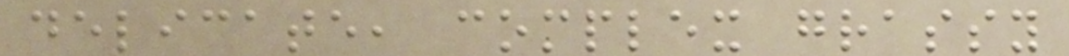delicate, complex grassy
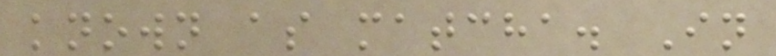known as matcha. In
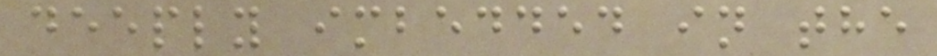deeply imbedded in the
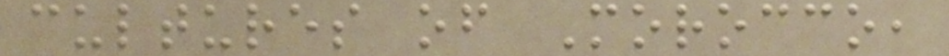cultures of Morocco,
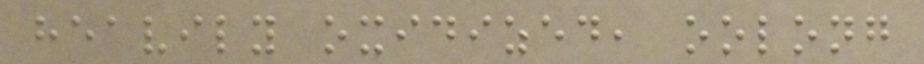heavily oxidized, oolong
